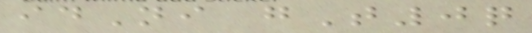idNi gT0q
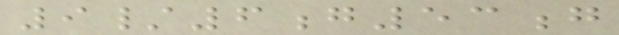9/6g53g
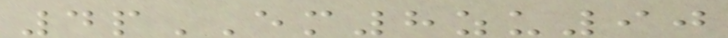4pEM8zu90
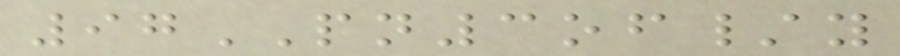97PN3of/y
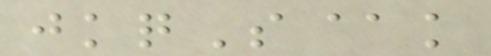jkqS@k
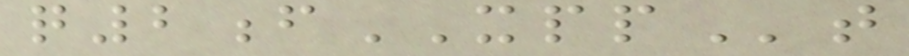q2fXPPt
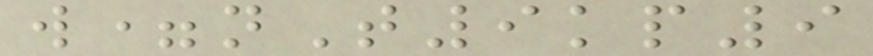w=nT9kp9
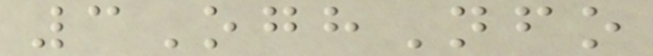3OghNfo
